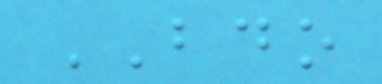BDO
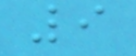9
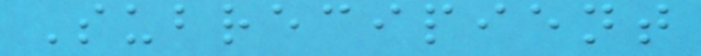Subrecipient
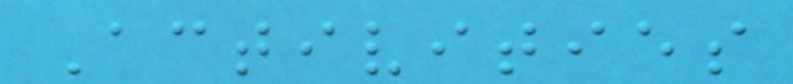Activities
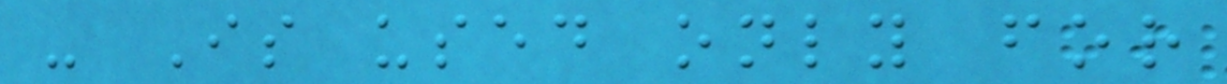- Is used only for
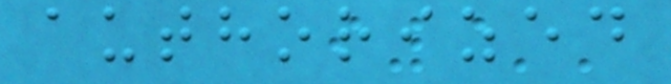authorized
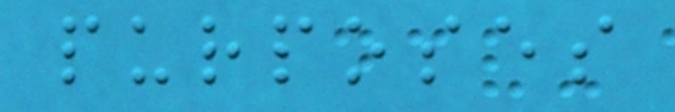purposes
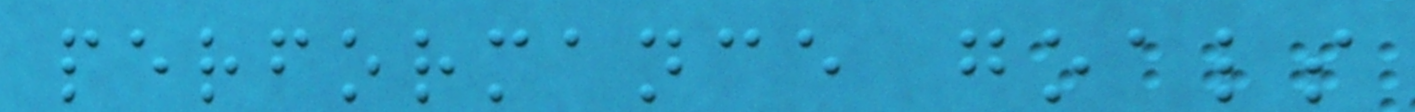performance goals
